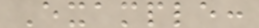Example:
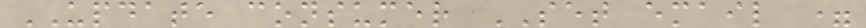UPDATE consumer SET email =
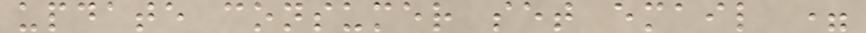update consumer set email =
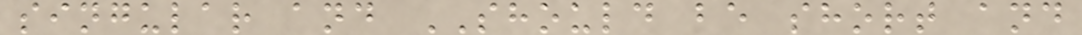singular and SHOULD be short and
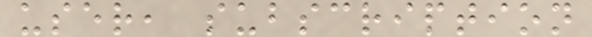user, subscription
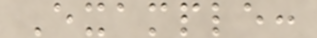Example:
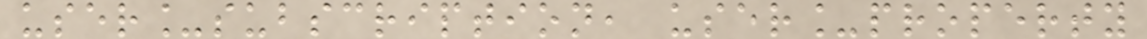user_subscription, user_property
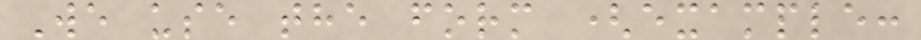We use the form (example:
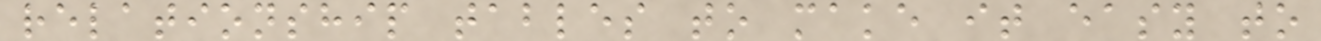relationship tables to make it easy to
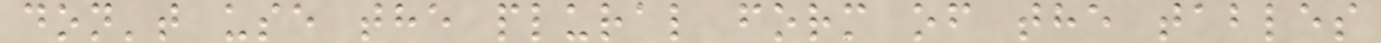don't use the plural form of the tables
